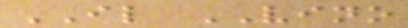IL VINO
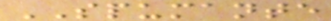SPUMANTE
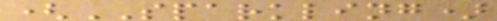(SPARKLING)
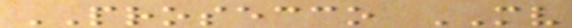PROSECCO MV
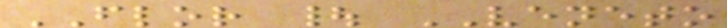FLOR | VENETO
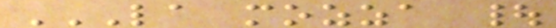LA MOZZA |
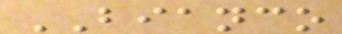BIANCO
